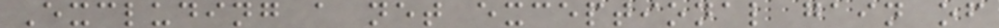Excluding a net exceptional gain of
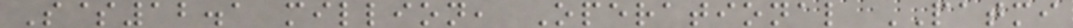S$12.1 million, Operational PATMI
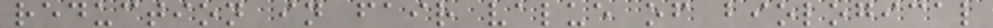reduction in fair value of biological
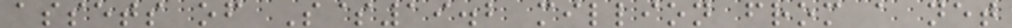assets of S$19.2 million from a net
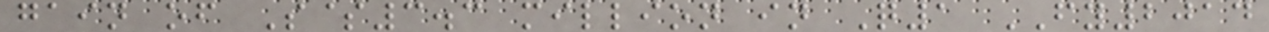gain of S$3.3 million in Q1 FY2014
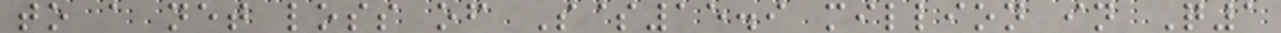to a net loss of S$15.9 million in Q1
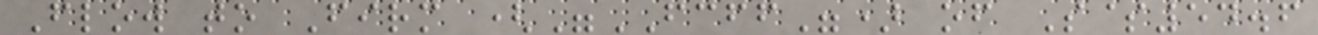Flow to Firm ("FCFF") of S$54.6
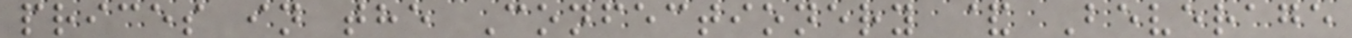prices in the Confectionery & Beverage
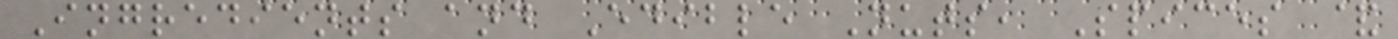Ingredients and Edible Nuts, Spices &
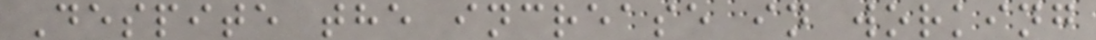Despite the increase in working
